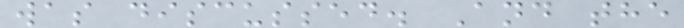was discussed. And the
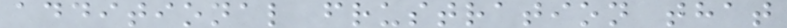additional frustration that
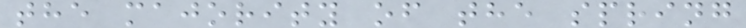the majority of the spring
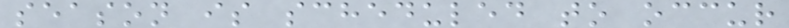season is scheduled to occur
